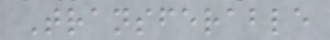Transferable
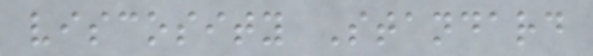viscosity Standard
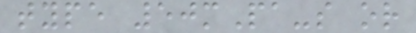type 50mPa-s or
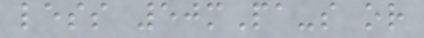less 50mPa-s or
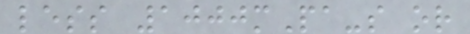less 1000mPa-s or
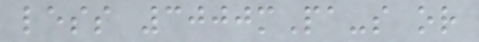less 3000mPa-s or
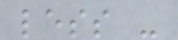less -
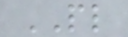PL
